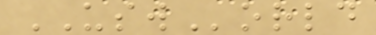USWorld
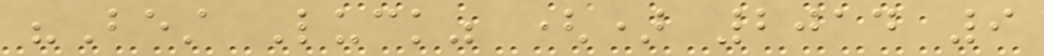"Best Luck" () 2014 9
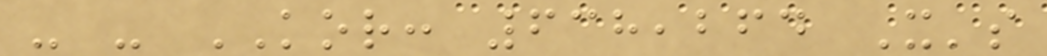- - KOR: 638,264 It's
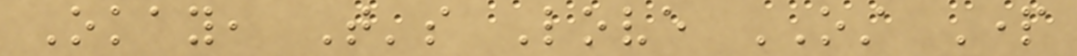Okay, That's Love OST Part
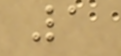1
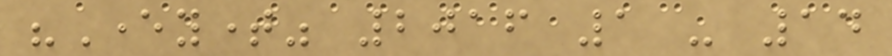"Everytime" 2016 1 - 14
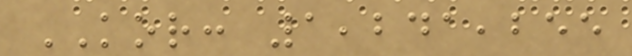KOR: 1,241,255
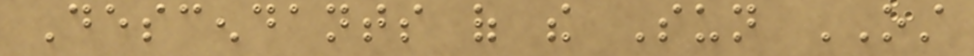Descendants of the Sun OST
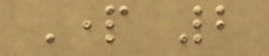Part 2
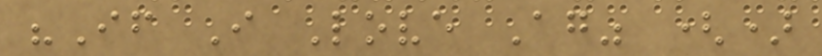"If I Love Again" ()
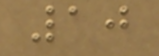10
